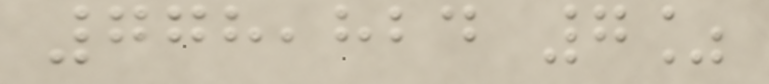778,824 7%
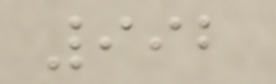992
